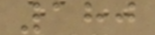180
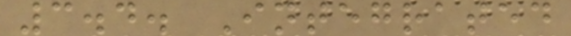3.4. Integrated
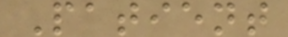Patient
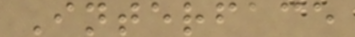Interface
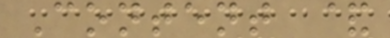Content &
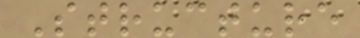Structure
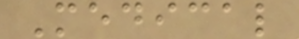Medical
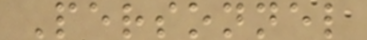Personnel
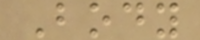Body
